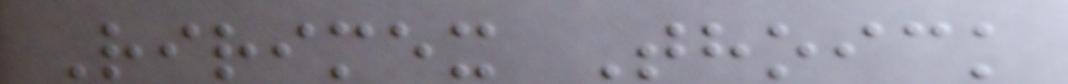Ririmex Thoick
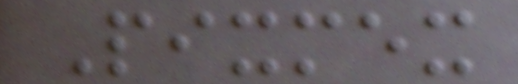Pixmex
